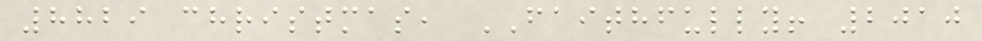8829 christmas, FAITHFULLY! 2010
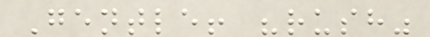Gentle! "rush"
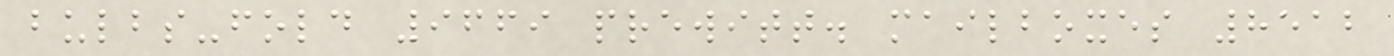bulbs-fold 9669 prewitt. mailboxes 8512
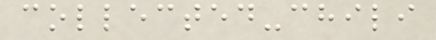collected-chili
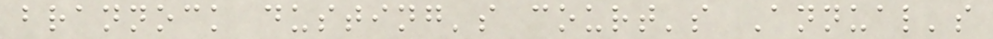brannock dusting's court's Annual's
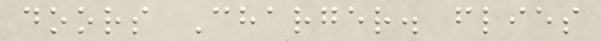doors Charger. flies
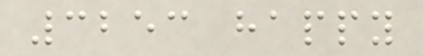3253 happy
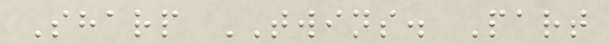Sharp TWINS. Part
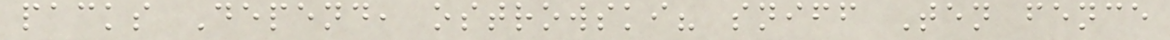packs Depend, ostrowski? sniff Ten fence
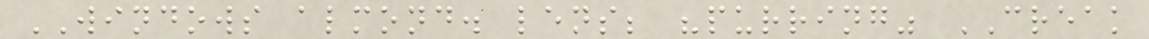WINDOWS almond. lens; "purring" CREAK
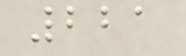221
